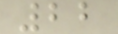22
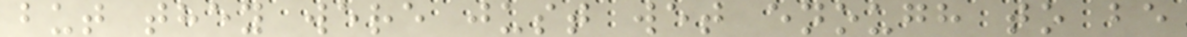but they were just wet enough to be
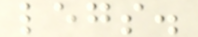legs.
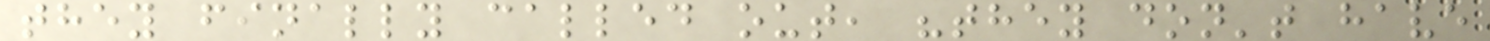they finally called out, "they don't have
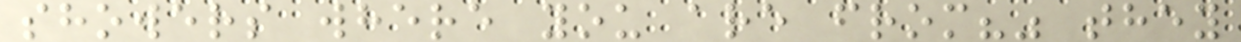showers where you are from?" they
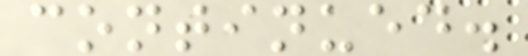continued.
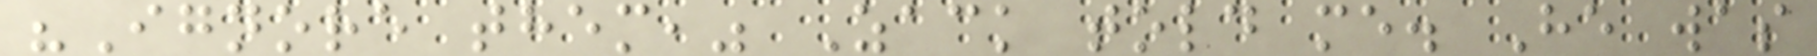"Ignore them," Zack told me. He was
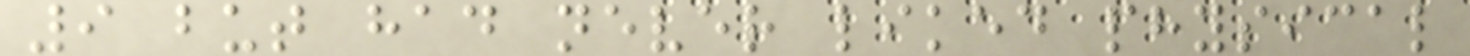9 but had never liked physical
